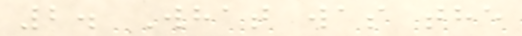2. What was the
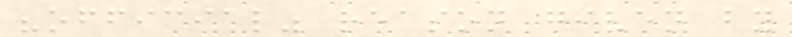"official" reason given by
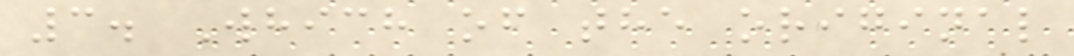3. Which of the original
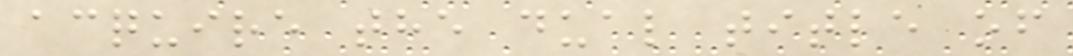acquire the dual title of
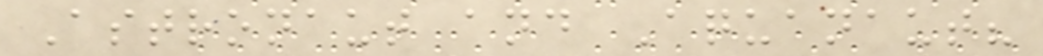Astronaut and Aquanaut?
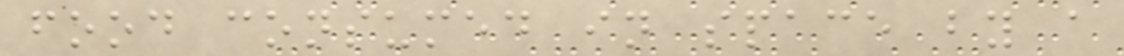food consumed in space by a
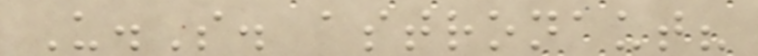U.S. astronaut?
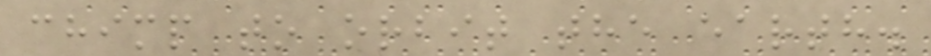chimp to orbit the earth.
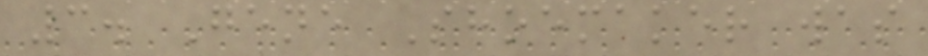3. Gene Shoemaker was
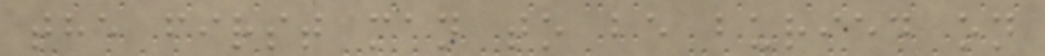the first man to be buried on
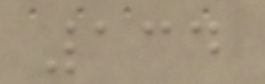134
